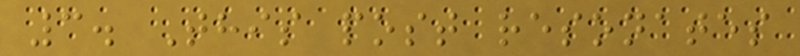3. This post resonates
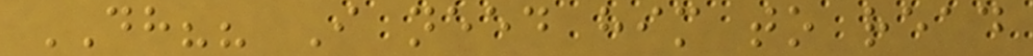DH?? I need him to read
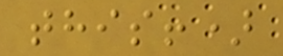this!)
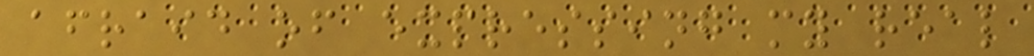afraid of expressing my real
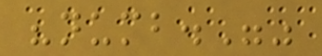"numb.""
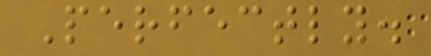Perfectly.
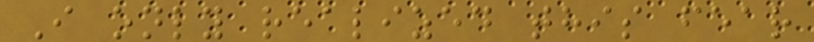I only realized this fear
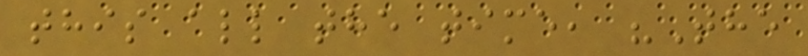this all the time, "The
